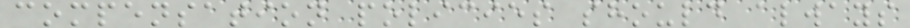compensation policies should always
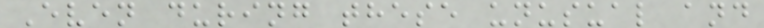Even during these unusual and
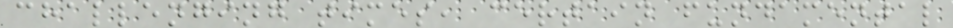challenging times, certain fundamental
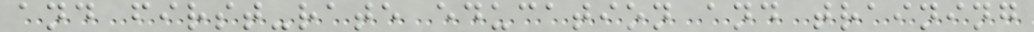and first-rate education and training
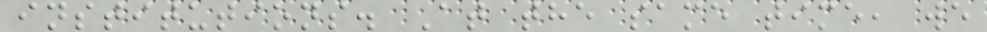institutions. At the same time, we
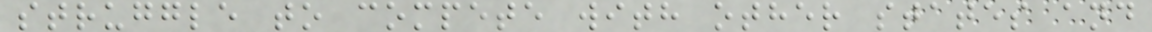struggle to compete with other states and
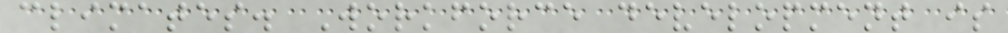climates. Workforce development is
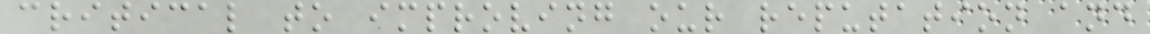critical to improving our reputation and
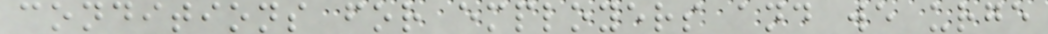conditions for employers and we urge
